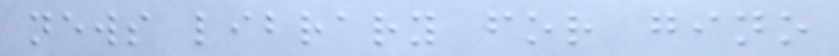news library for gino
